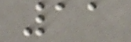11
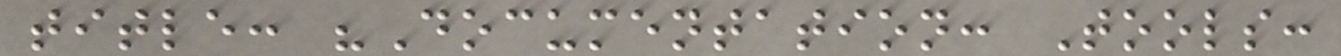title: "Documentation: Tools:
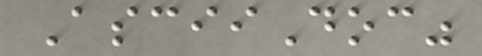AsciiDoc"
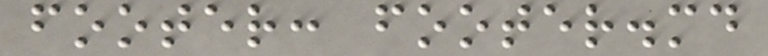footer: footer.md
